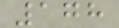178
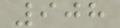908
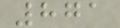871
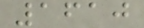1610
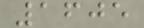1605
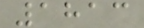1813
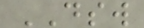DSW
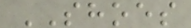SHOES
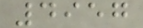4957
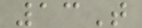13T
